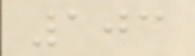103
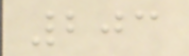203
